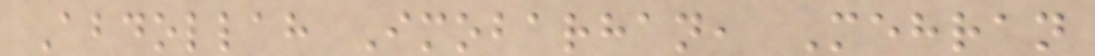Abdollah Imobarhan, Mehran
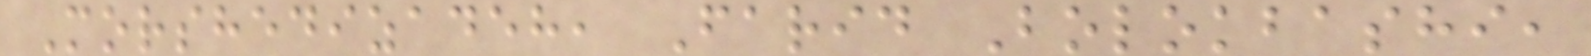Morshedizadeh, Farid Bolokbashi,
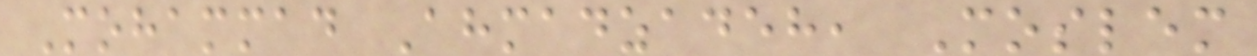Mohammad Ahmadzadeh, Moslem
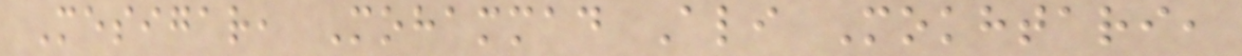Mesigar, Mohammad Ali Mokhtari,
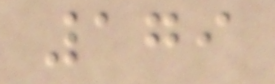179
